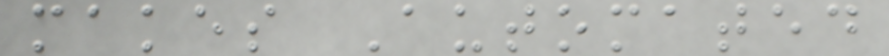makes Automated
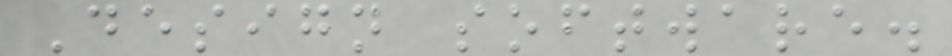Design software.
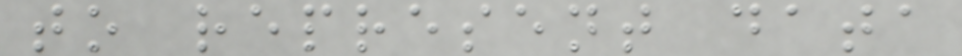to represent data
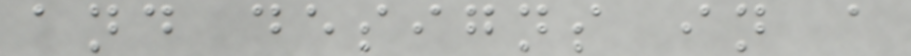and designs in a
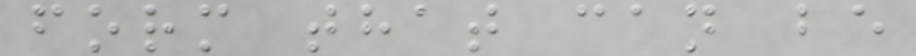form that can be
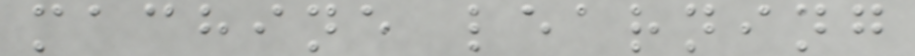machine learning
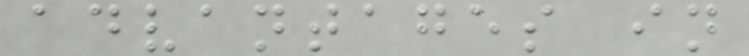advantages in
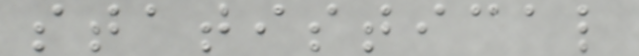statistical
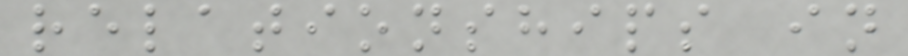relationships in
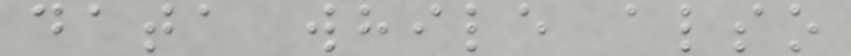data while also
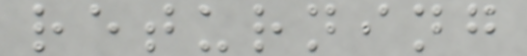returning
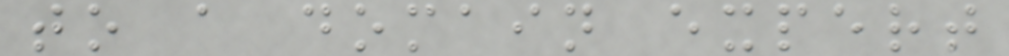to a domain expert
